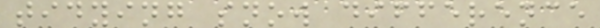tidying snow difference
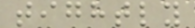tightly
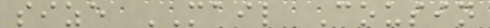size MAIL Cousin
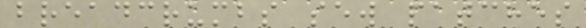breadcrumbs sew patches
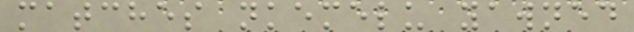matches nkemelu yawned
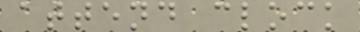attend clock
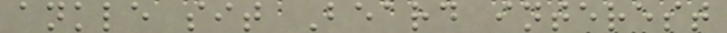ankle sit Beard interest
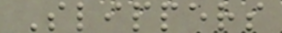Slippers
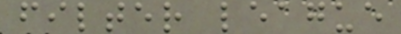filter league
